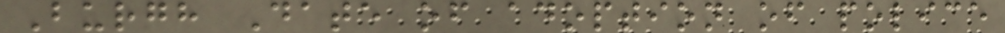Burgh Date of adoption of police
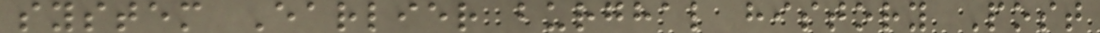system Earlier burghal history Post
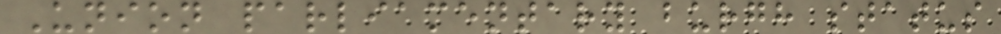Union parliamentary burgh status
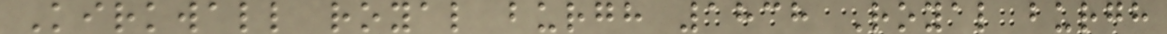Kirkwall royal burgh 1838 Royal burgh
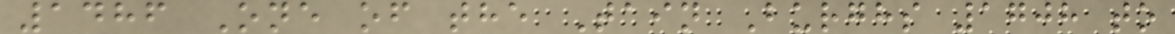1486 One of the Tain Burghs 1708 to
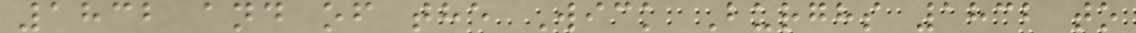1832 and of the Wick Burghs 1832 to
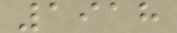1918
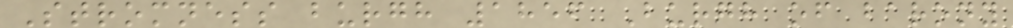Stromness burgh 1856 Burgh of barony
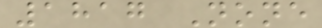1817 None
